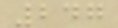247
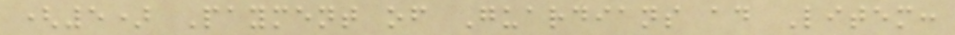(5) Payment of Guardians ad Litem:
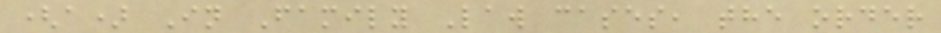(a) In Family Law cases, the order
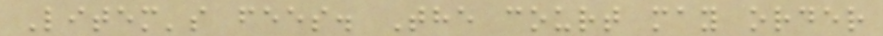Litem's fees. The court may order
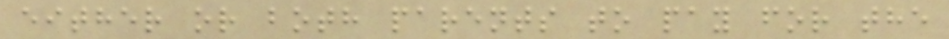either or both parents to pay for the
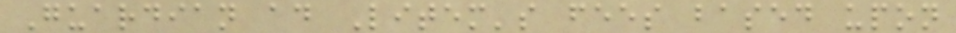Guardian ad Litem's fees based upon
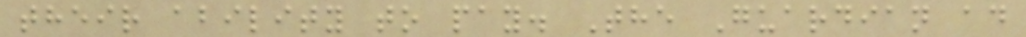their ability to pay. The Guardian ad
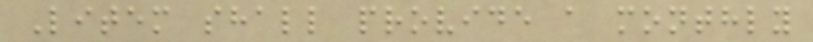Litem shall provide a monthly
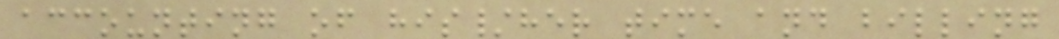accounting of his/her time and billing
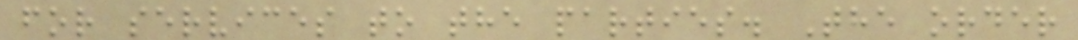for services to the parties. The order
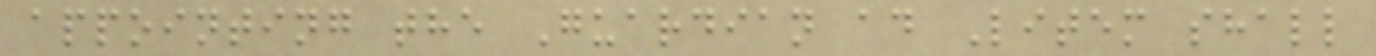appointing the Guardian ad Litem shall
